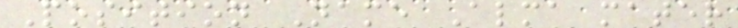Position Name Alma mater
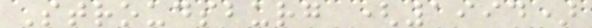Stroudsburg (1994)
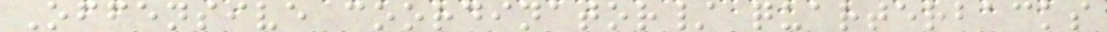Offensive coordinator/ quarterbacks
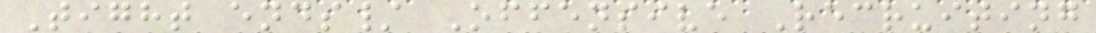Tight ends/ Offensive Recruiting
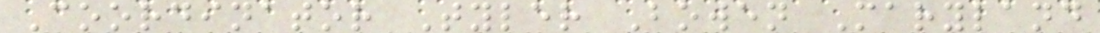Coordinator Tyler Bowen Maryland
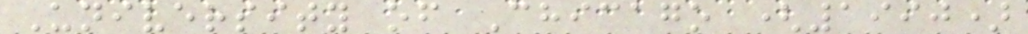University of Chicago (1990)
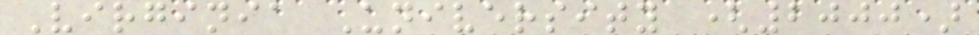Virginia University (2000)
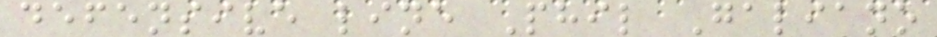defensive line Phil Galiano
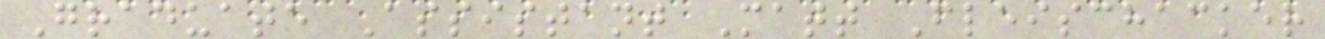Graduate Assistant Matt Fleischacker
